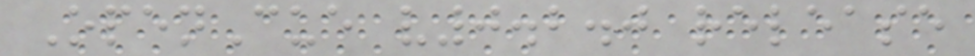OpenCue v0.2.0 release
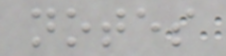notes
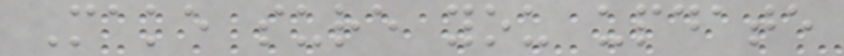Make sure you update
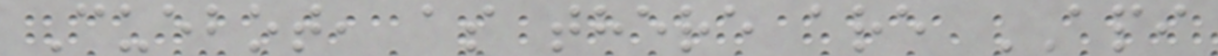Cuebot, as there are API
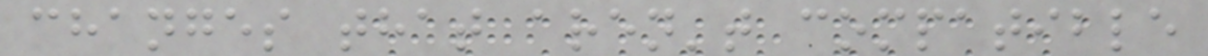changes that aren't compatible
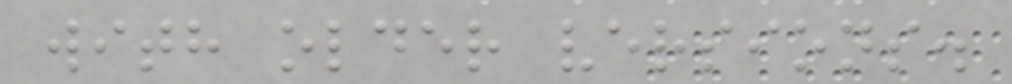with older versions.
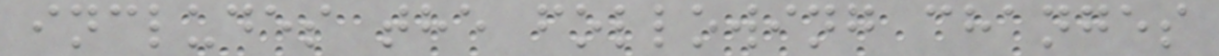includes the following changes
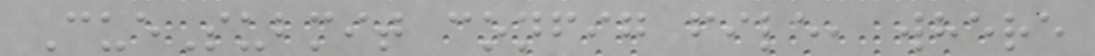CueSubmit config file, where
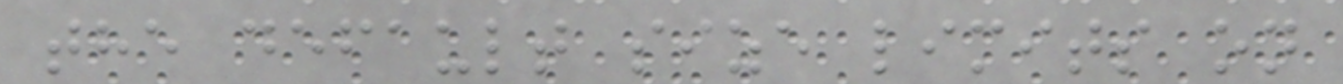the default size limits on
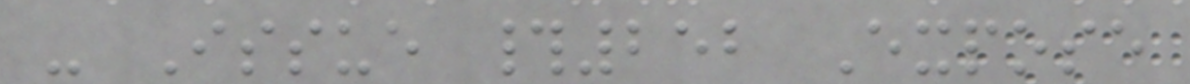- Issue #252 Expose
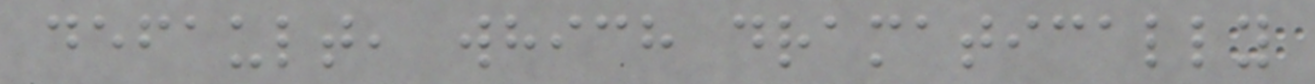default, which dramatically
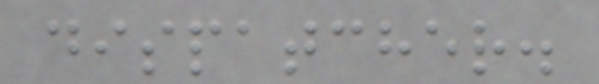dispatcher.
